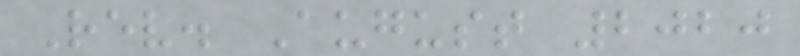Rev. August 2020
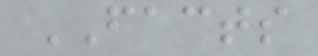FACTS
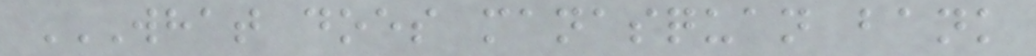WHAT DOES MANASQUAN BANK
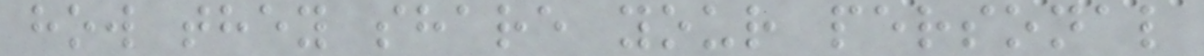how they share your personal
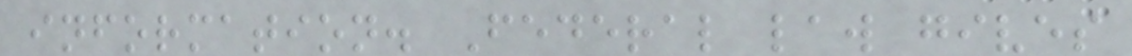information. Federal law gives
